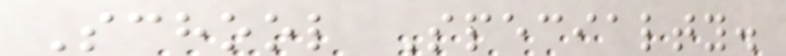School Specialty.
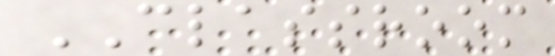CLASSROOM
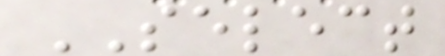SELECT
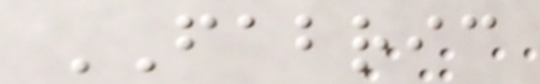FABRIC
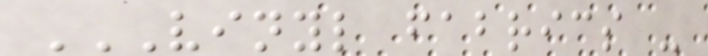VINYL FABRICS -
